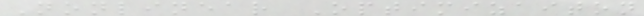Nonlinear Optimizaiton
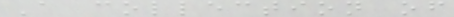A collection of
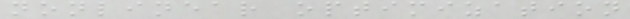nonlinear optimization
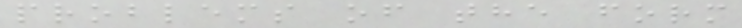problems of the form
